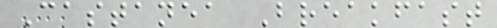Castanea Breakfast
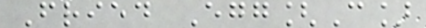Fried Egg[C]
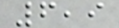6,9
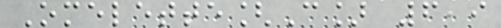Omelette[C] 6,9
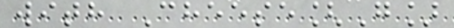with Cheese[G]
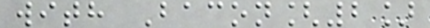with Bacon[2]
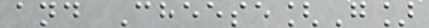and Cheese[G]
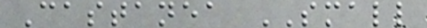Castanea SMALL
